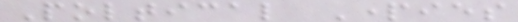Poltical Parties
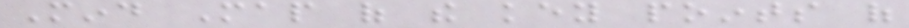Mind Map of the key points of
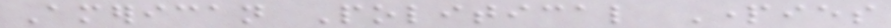American Political Parties
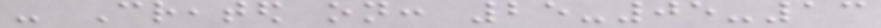- Created on: 25-05-13
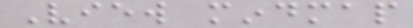View mindmap
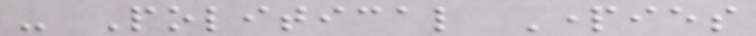- Political Parties
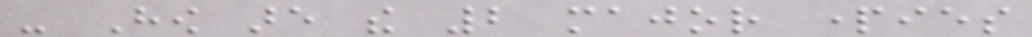- How are the 2 major parties
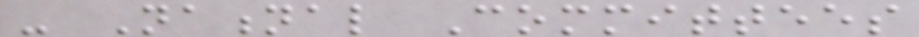- National Committees
